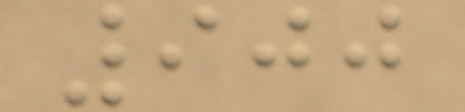900
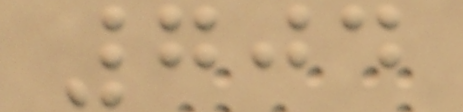704
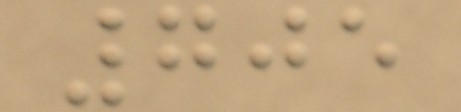705
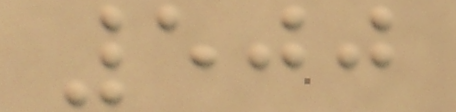500
